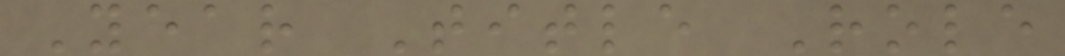Year Title Role
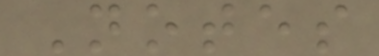Notes
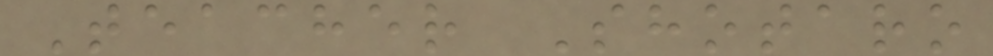Teacher Shotaro
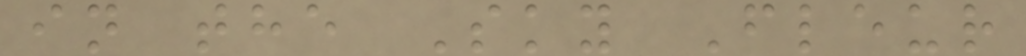in the Sky Fleur
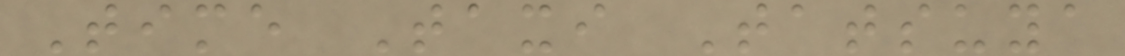Time Taxi Tatsuya
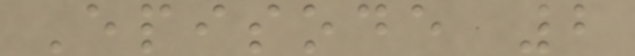Episode 2
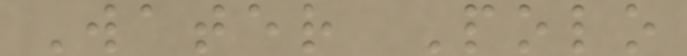Water Polo
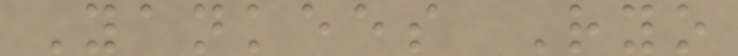Yankees Ryo
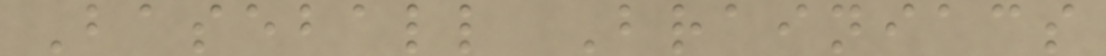Baseball Brainiacs
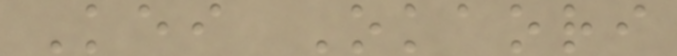Kei Okaori
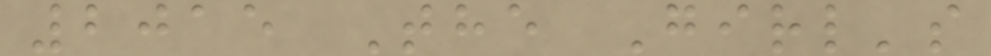2015 The Girl's
